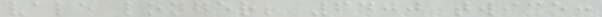vale longer; 6400 twice:
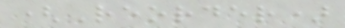(Reorder)
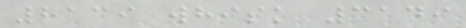8139 whisk 3149
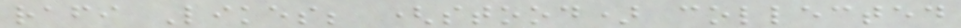rafi Likes; (stood) collected
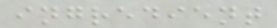ingredient
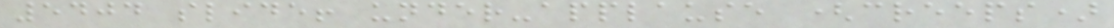5404 slide! under-applause (creeps)
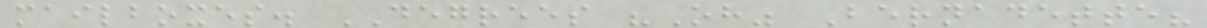mailboxes. DEGREES "Oh" Bernadette?
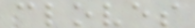cloves
